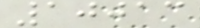10013
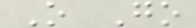O Go
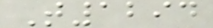T1294
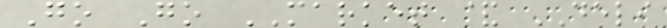Go Go MARKET & DELI
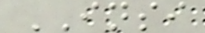INSI
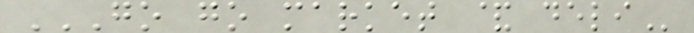GO GO MARKET & DELI
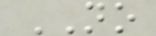NO
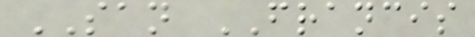SAN FRANCIS
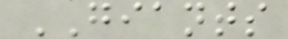GIANTS
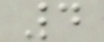4
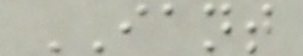IANT
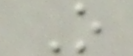O
